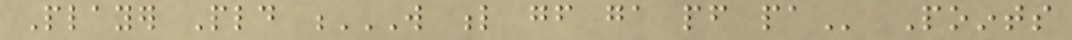Player Pld W L GF GA PF PA Points
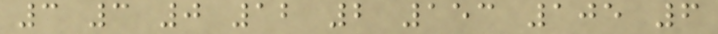3 3 0 12 2 153 105 6
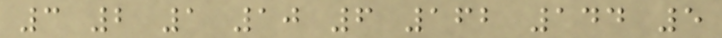3 2 1 10 6 162 144 5
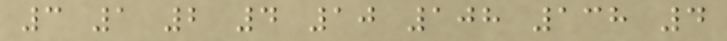3 1 2 4 10 108 138 4
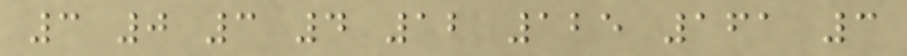3 0 3 4 12 125 161 3
